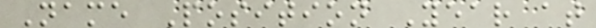Name Position Year at
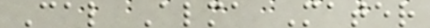Cal Alma Mater
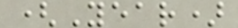(Year)
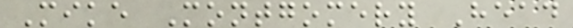Mike Montgomery Head
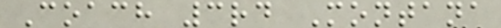Coach 3rd Montana
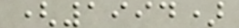(1994)
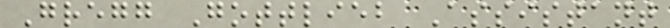Gregg Gottlieb Assistant
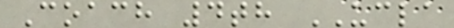Coach 4th UCLA
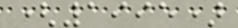(1995)
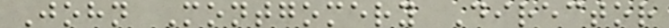John Montgomery Director
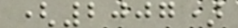(2007)
